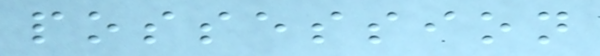possession
